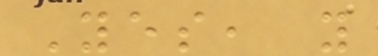Yes, you
